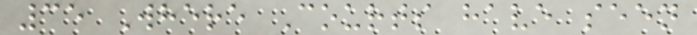35 Where Courts have seen
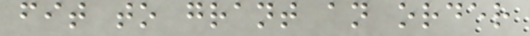fit to grant an order
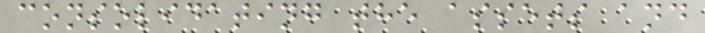consolidating the assets and
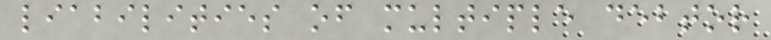liabilities of multiple debtor
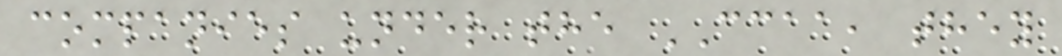companies under the CCAA, they
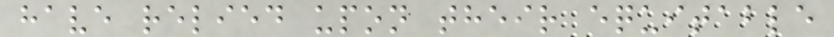have relied upon their equitable
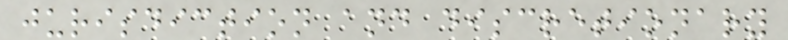jurisdiction and discretionary
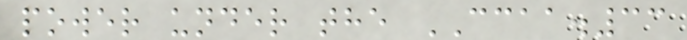power under the CCAA.33
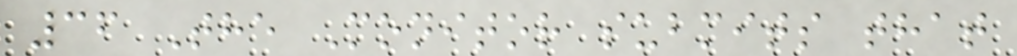36 The Monitor submits that
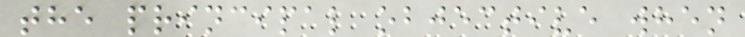the principal objective when
